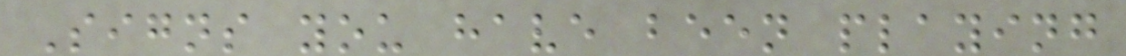Signs you have been playing
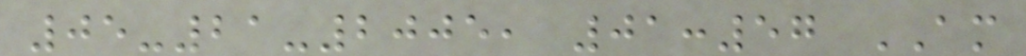05-21-2005, 01:57 AM
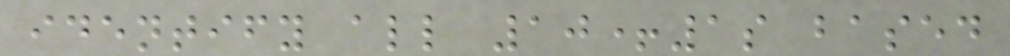identify all 10+1s based
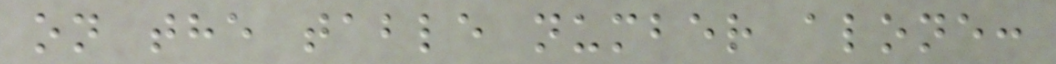on the table number alone:
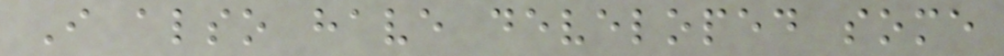I also have developed some
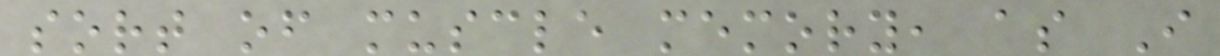sort of muscle memory, as I
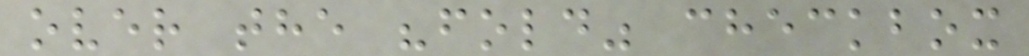over the "fold" checkbox
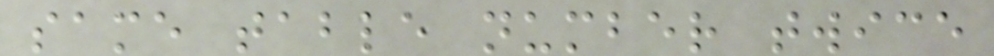same table number twice
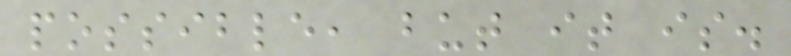possible, but it is.
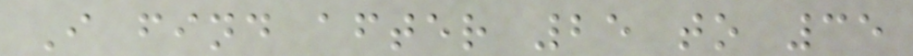I find after 25 to 35
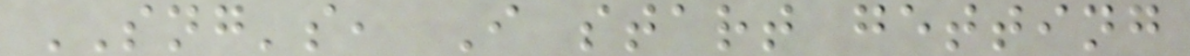SNG's, I start getting
